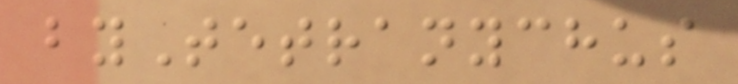byTetranychus
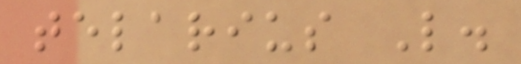telarius L.
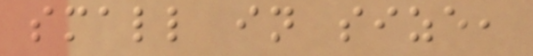small in size,
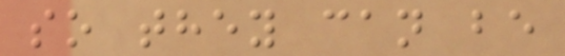so they can be
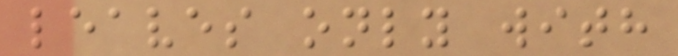leaves only with
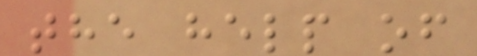the help of
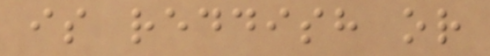is reddish or
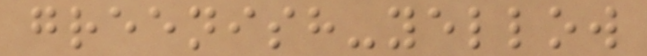greenish-yellow
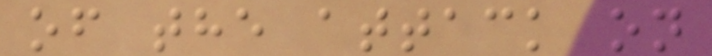of the attack on
